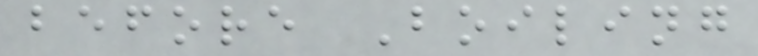before Boiling
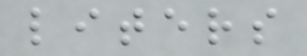liters
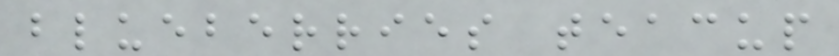blueberries teacup
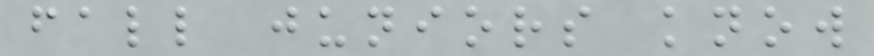fall juniors know
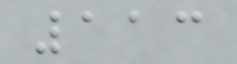113
